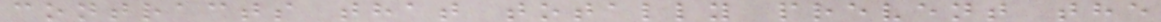contracts that totally prevent the
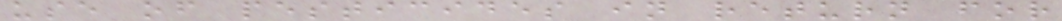use of pesticides in return for
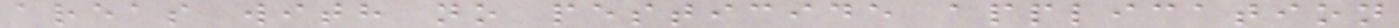areas with no pesticide application
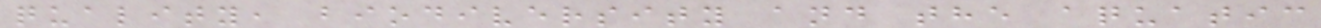quality, biodiversity and the aquatic
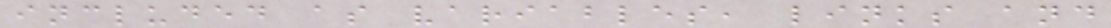included as variables, links and
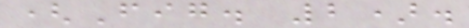(Fig. 2).
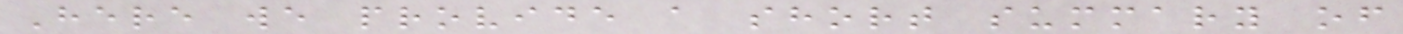Here we provide a short summary of
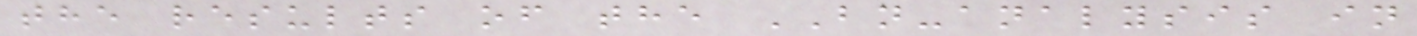the results of the BN-analysis in
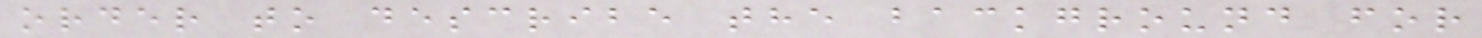order to describe the background for
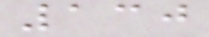130
